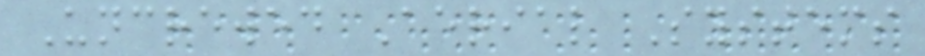Uncrewed Aerial Systems
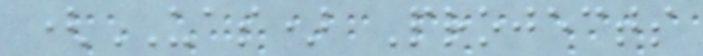(UAS) Projects
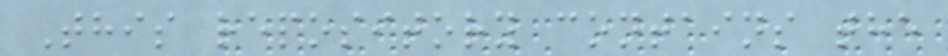This repository contains the
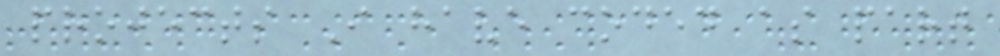projects I have coded as part
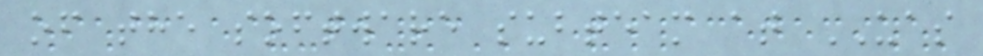of the software subteam at UAS
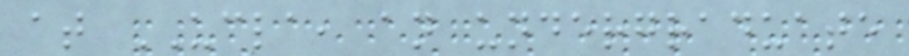at UCLA, an undergraduate
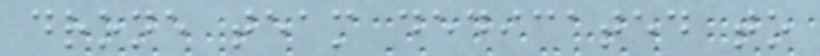drone team dedicated to
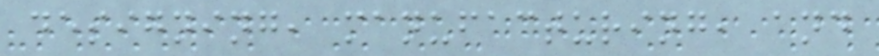designing, manufacturing, and
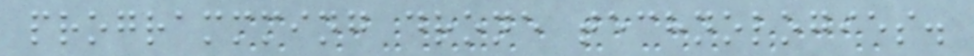programmming drone technologies.
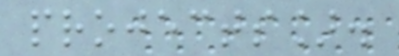projects].
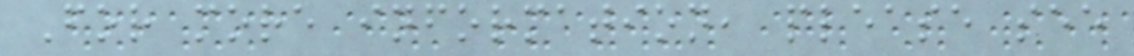For more information, please see
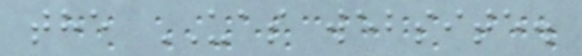the UAS website.
